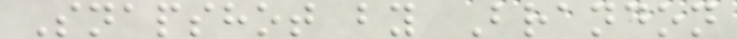Snapshot by Brandon
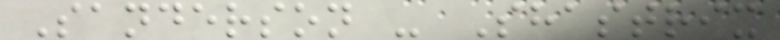Sanderson - Shastrix
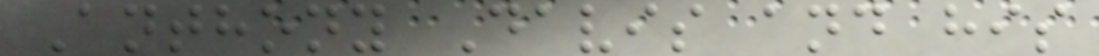Anthony Davis and his
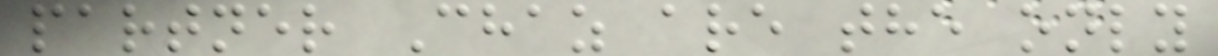partner Chaz are the only
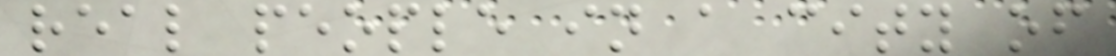real people in a city of
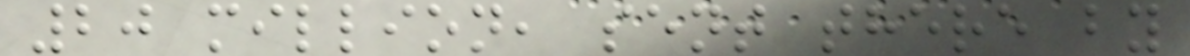20 million, sent there by
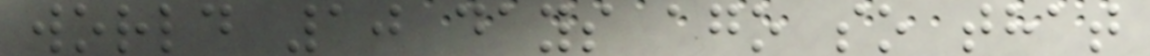world 10 days ago so that
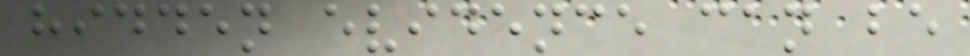hidden evidence can be
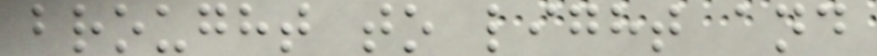brought to light and
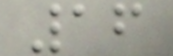16
